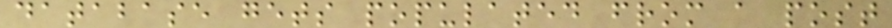database gets populated from a post
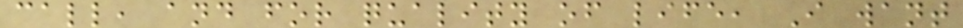call, and for quality of life, I want
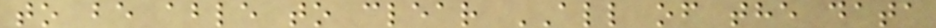to be able to clear ALL of the data
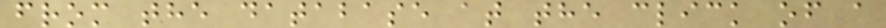from the database at the click of a
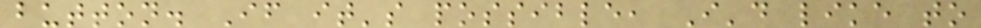button. If it's possible, I'd like to
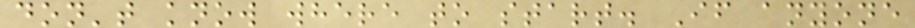don't know where to start. If anyone
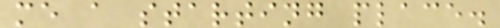me a starting place.
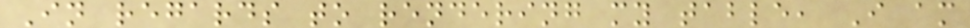In regards to rendering my table, I am
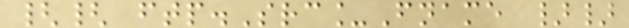{{ ftp.Src_Fname }}
